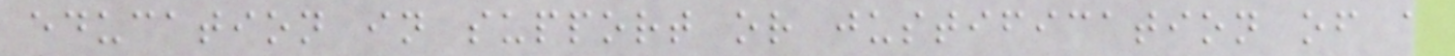education in support or justification of a
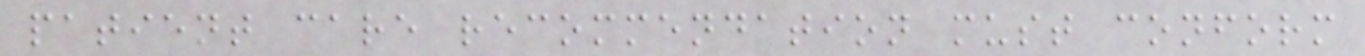patient care recommendation must conform
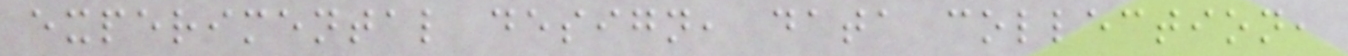experimental design, data collection,
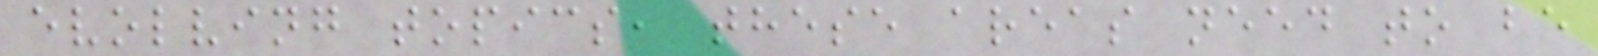evolving topics, these areas need to be
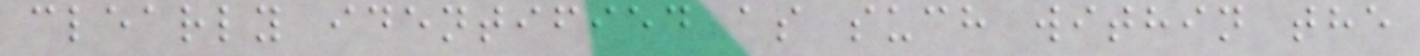clearly identified as such within the
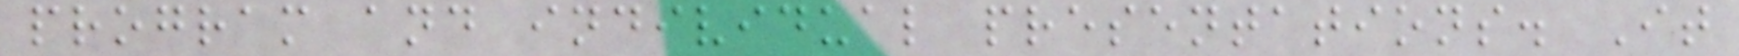program and individual presentations. It
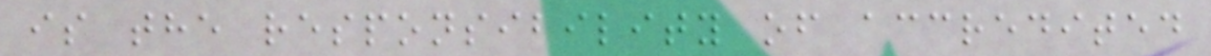is the responsibility of accredited
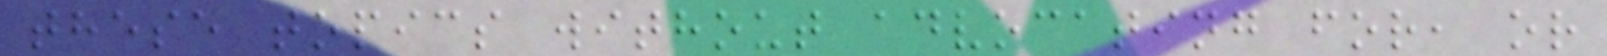these topics without advocating for, or
